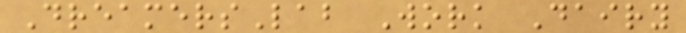DreamersLab Work Dairy
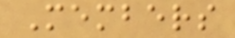Members
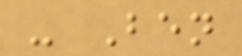- Ben
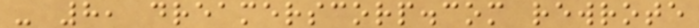- 8, dreamerscorp.com rewrote
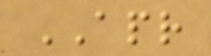APR
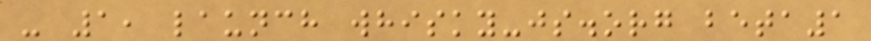- 1, launch whisky-js.org beta1
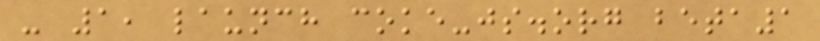- 1, launch coke-js.org beta1
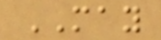MAY
